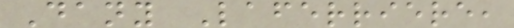Dany Laferriere,
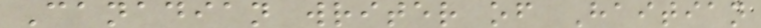Canadian writer of Haitian
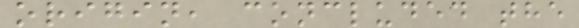origin, concluded the
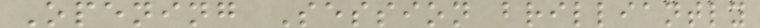Opening Session brilliantly
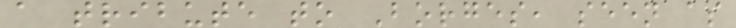a tribute to Borges, seen as
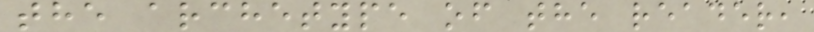the archetype of the reader,
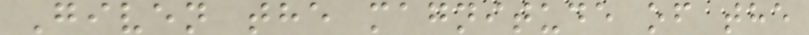Given the magnitude of the
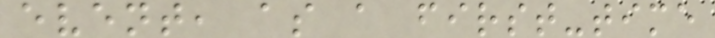event, as a first-time
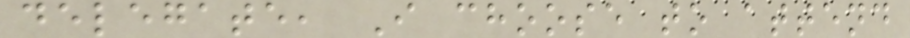delegate, I choose to attend
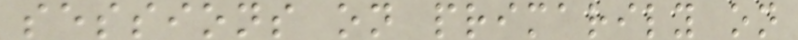sessions on primarily on
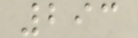293
